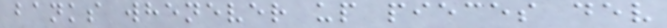banks whenever up pieces dev
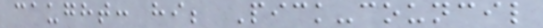caught: hi; Pick-council
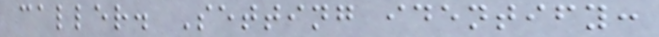caller. Setting identify:
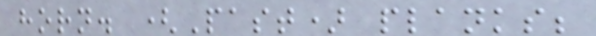horn. (Past) planks;
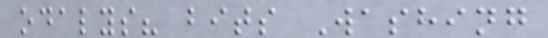odalys? bits Washing
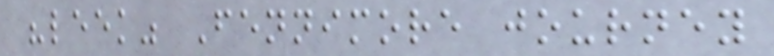"leek" Fennimore journey
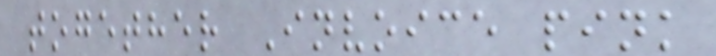together Invoice pink
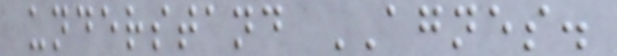understand AGNES.
